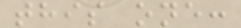this one:
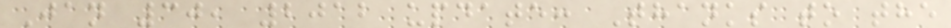Jan 30, 2012 update: Thanks to the
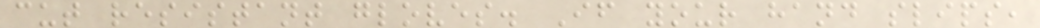cut resistant gloves. If your hand slips,
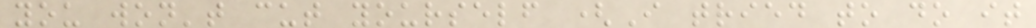you won't cut yourself (I tried to do it
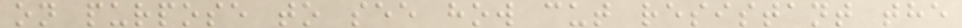on purpose to see how cut resistant the
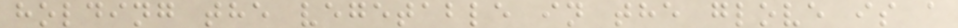holding the vegetable in the glove is a
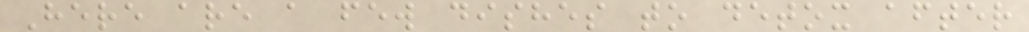Here are a few dishes to detox after
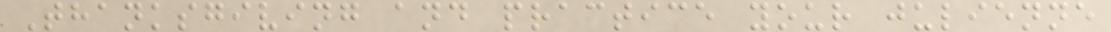Thanksgiving and practice your julienne
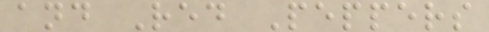and Red Peppers
